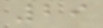29
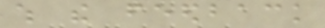which the feedback
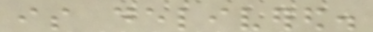is delivered.
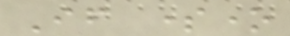If someone
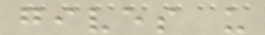gives us
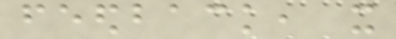feedback, it
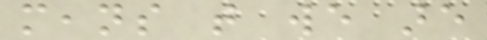means that we are
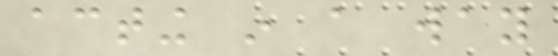acting in a way
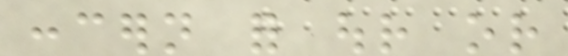concern for our or
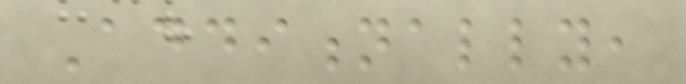Additionally,
